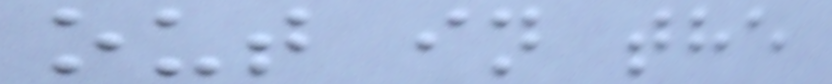out in the
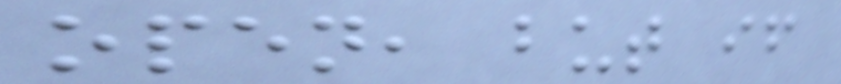open, but if
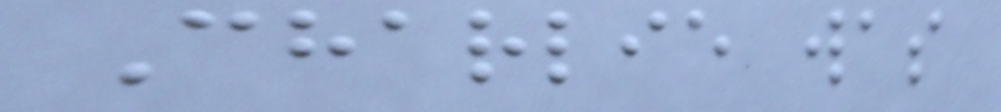Charlie was
